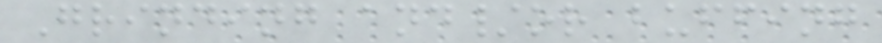Grinding and/or buffing
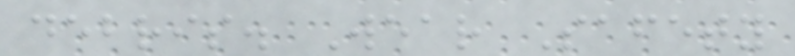debris. Wear Safety
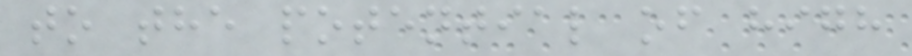to the potential of high
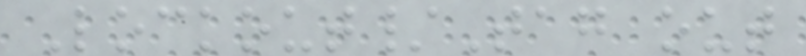Lockout/Tag out
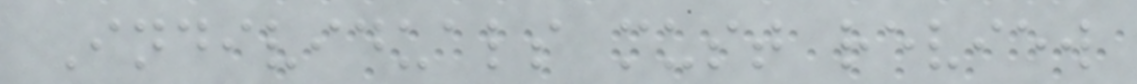Individuals must review
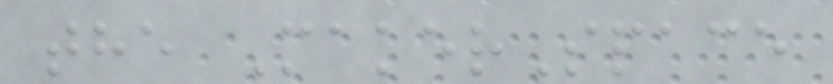the MakerSpace
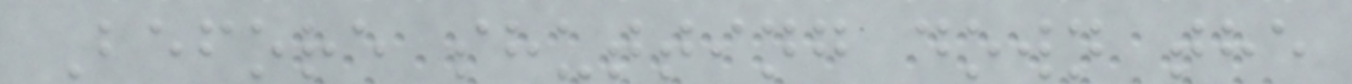Before shutting down the
